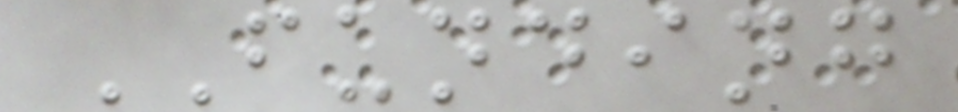FUNDING
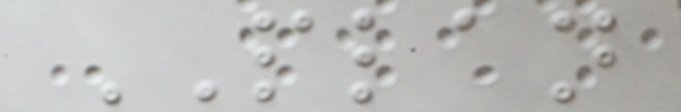PLAN
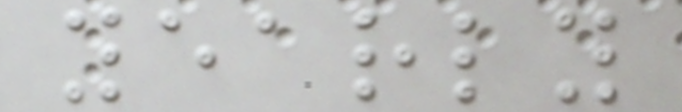yearly
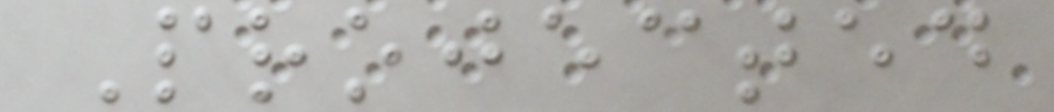Projected
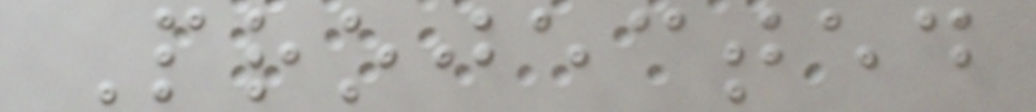Projected
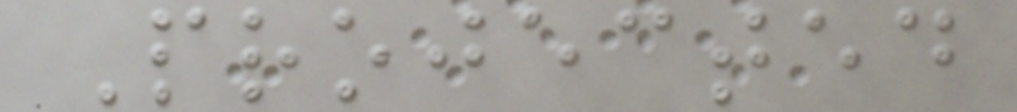Projected
